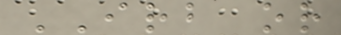IRB or
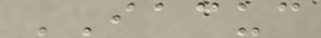IACUC
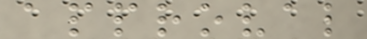approval
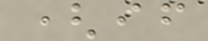(if
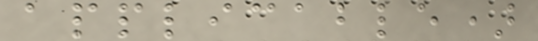applicable)
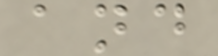and
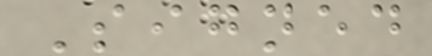Signed
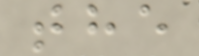the
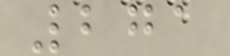271
